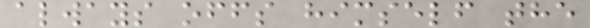always offs himself the
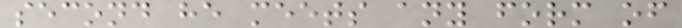second he meets any form of
